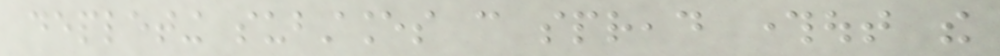depleting substances can spread throughout the
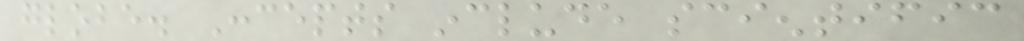globe. Concepts include scientific
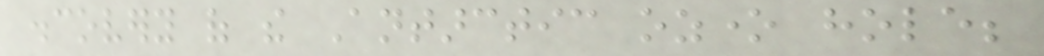discovery of the Antarctic ozone hole;
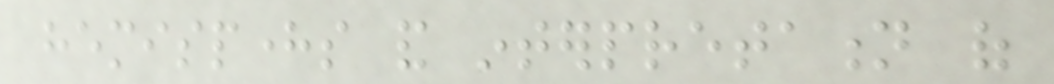hemispheres and interpretation of
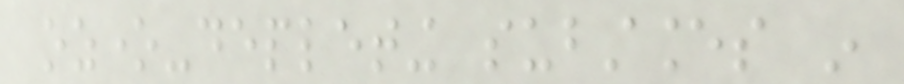ozone-depleting substances in
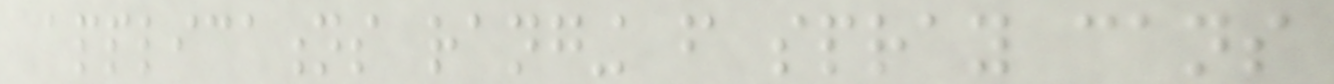applications ranging from spray cans
